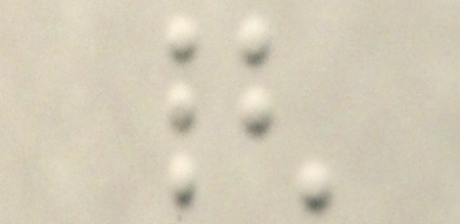{
